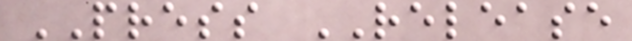PRESS RELEASE
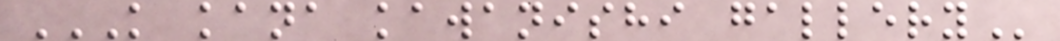K KANA KAWANISHI GALLERY
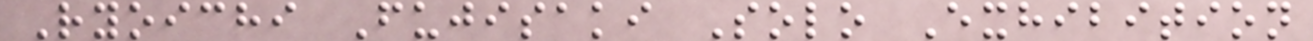Ryoichi Fujisaki Solo Exhibition
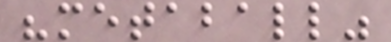"metaball"
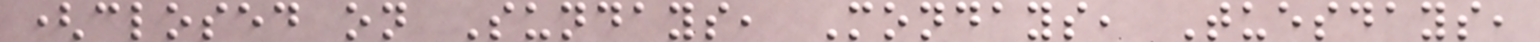(closed on Sundays, Mondays, Tuesdays,
